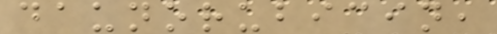daunorubicin,
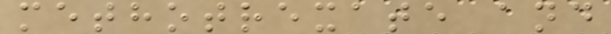methotrexate and
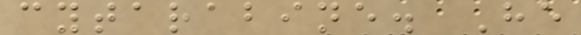cytarabine. He
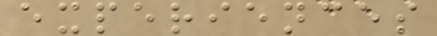experiences
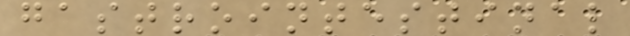gastrointestinal
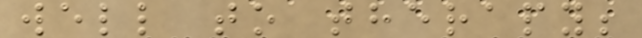well to therapy;
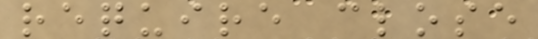require close
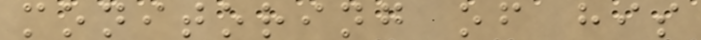monitoring of his
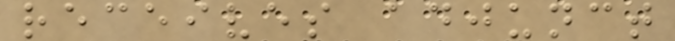receives adjunct
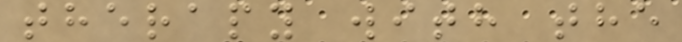therapy with the
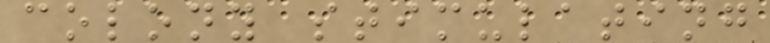colony stimulating
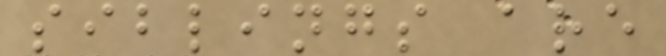siblings are
